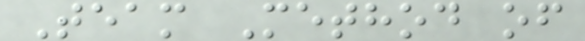Team Method of
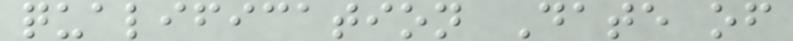qualification Date of
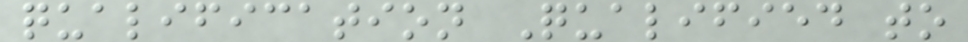qualification Qualified to
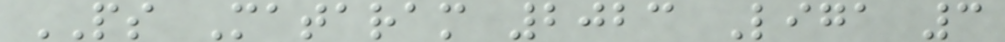PS Mataram 2023 Liga 3
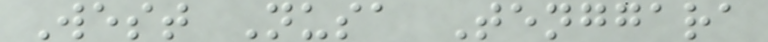West Nusa Tenggara
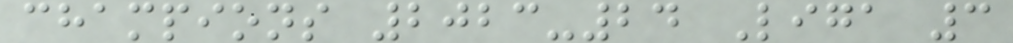champions 2023-24 Liga 3
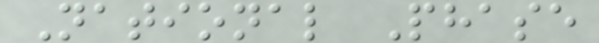National Phase
